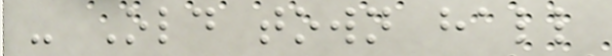- Old town hall
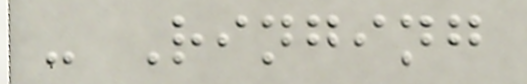- Ringing
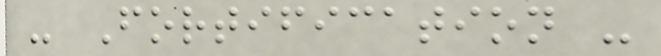- Fortification -
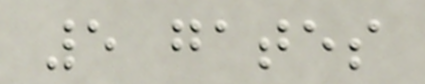5 gates
